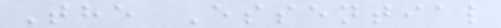The Essential
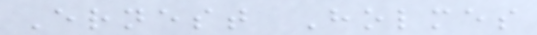Ernest Holmes
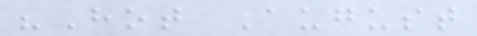"Hot August
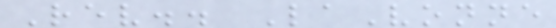Rev.. LaVonne
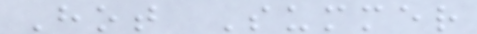Hot Summer
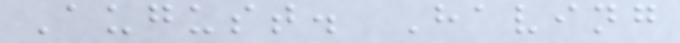August. Having
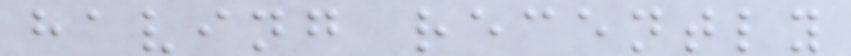having recently
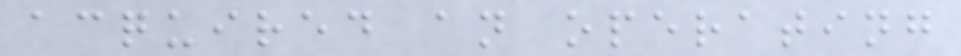acquired an operating
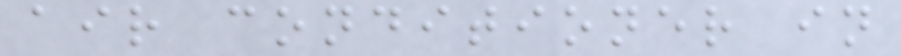air conditioner in
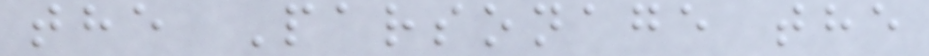the Parsonage the
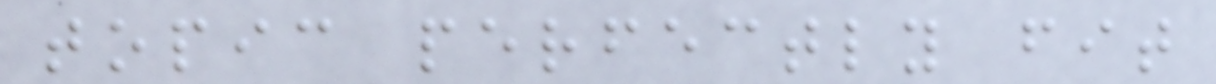topic perfectly fit
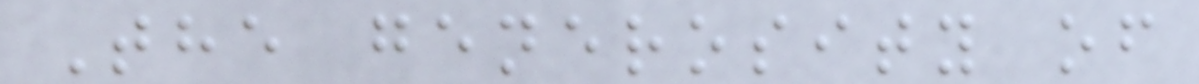The generosity of
